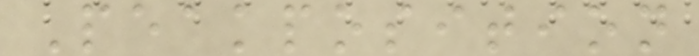Peakposition
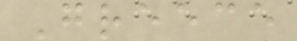Greece
